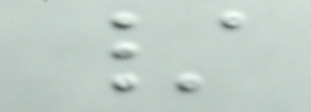/
